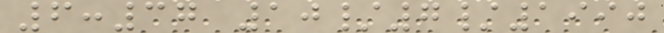6:37 10/7/1990
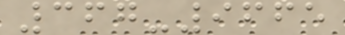367-9665
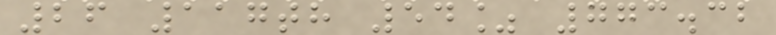26 117th 54% 773.32
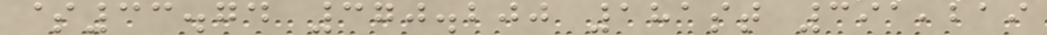$33.74 370.200 181st 391,219
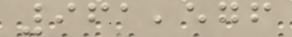961,576
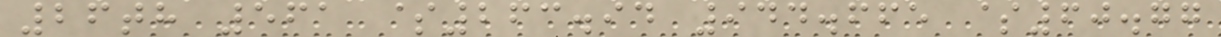26th 561 $263.94 944.665 $60.77
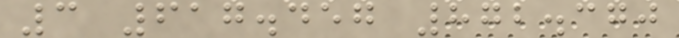3 617.457 872.370
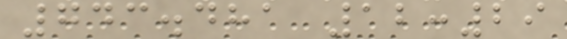743.481 12:29
